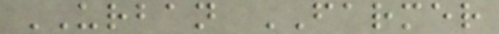URBAN FARMER
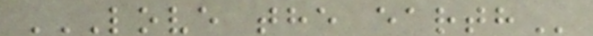LOVE THE EARTH
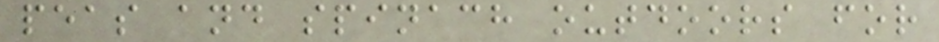peas and spinach outdoors for
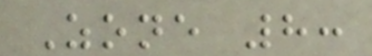Zone 8:
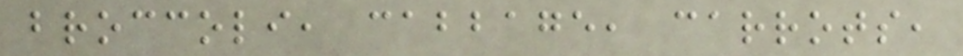broccoli, cabbage, carrots,
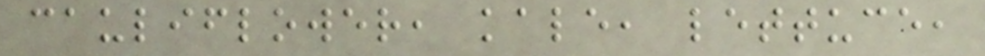cauliflower, kale, lettuce,
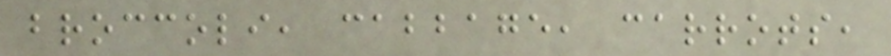broccoli, cabbage, carrots,
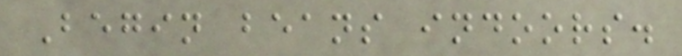Begin beans indoors.
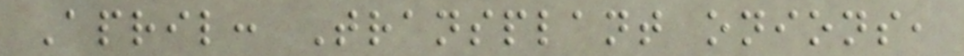April: Transplant onions,
